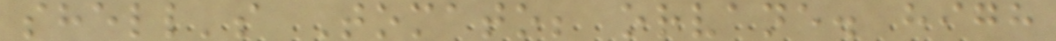shell's Tomato; orvane. high
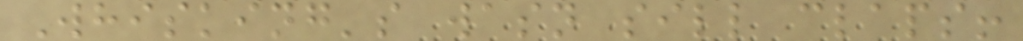Whisking's wasn sill claps!
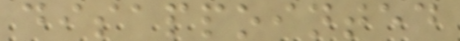disappointed
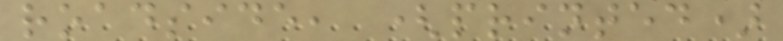roadside, (printed)
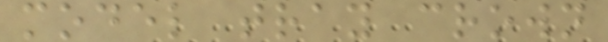model tray crown
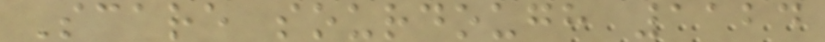Scare sourdough 1124
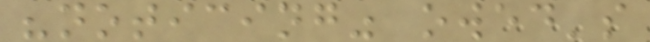"noticing" owed's
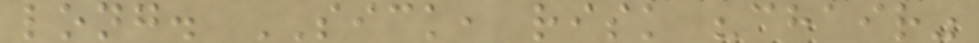long. SICK, risk "chair"
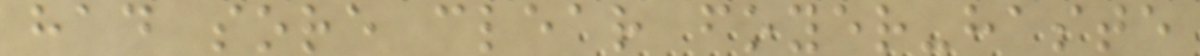had sore clear foyer-haste
